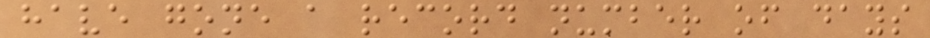have gone a record number of days
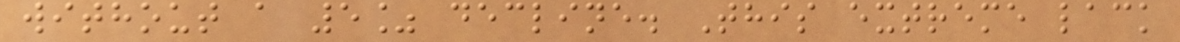without a 5% decline. This extreme lack
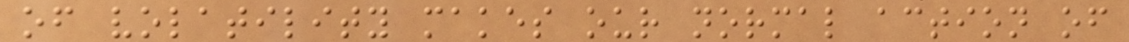of volatility makes our normal action of
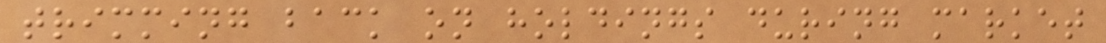trimming back on holdings during market
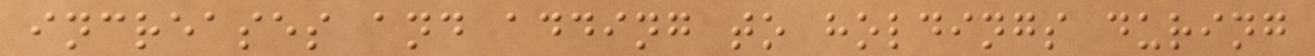increases and adding to holdings during
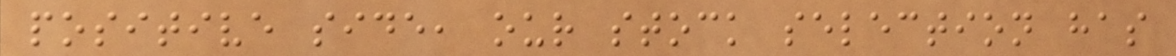positive side, our stock selection has
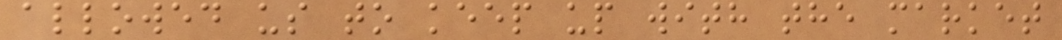allowed us to keep up with the market
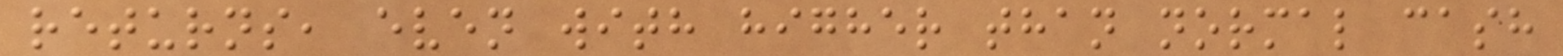returns, even with higher than normal cash
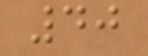40
